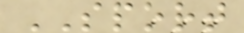SPORT
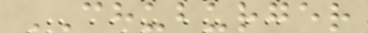CHUBURGER
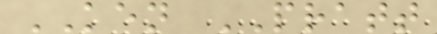KEN PRATT
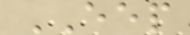EEP
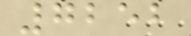7252
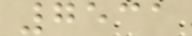7531
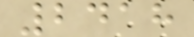2418
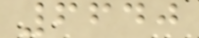6640
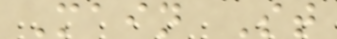Main St
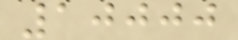10000
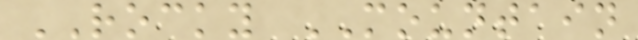ROCKY MOUNTAIN
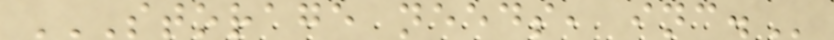STORAGE NEEDS, INC.
